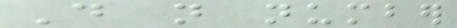Do not number
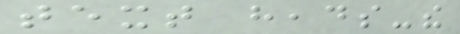text heads-the
